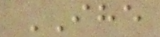IHE
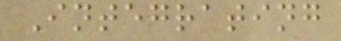Integrating
